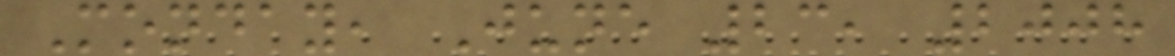Monday, June 23, 2008
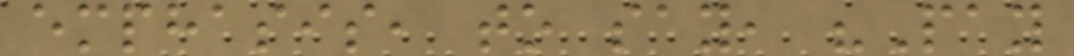emphasis, to say, "Pay
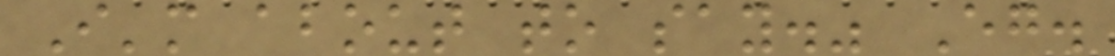I'm about to say." Eg.
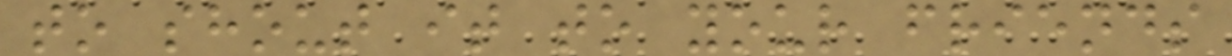to shout it to your friends
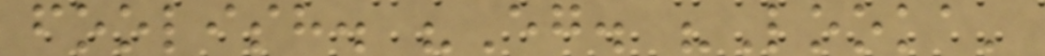foolish. "Eg. "Looka'
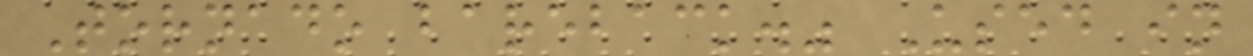Tornado bareback." Used in
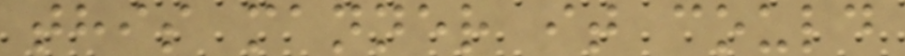this manner it could
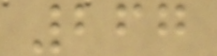267
